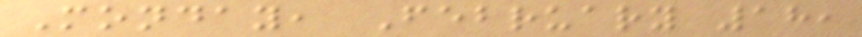Monday, February 18,
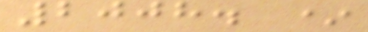2008. *
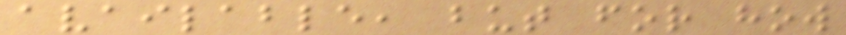available, but for how
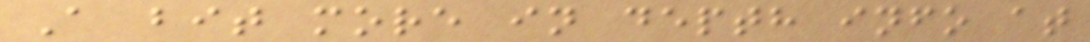A bit more in depth info at
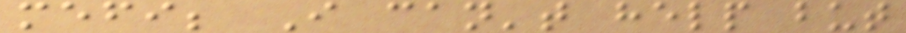mefi; I can't help but
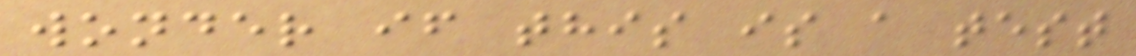wonder if this is a test
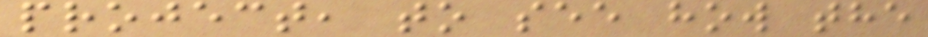project, to see how the
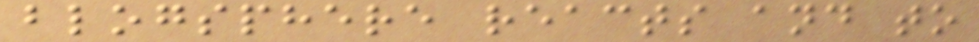blogsphere reacts and to
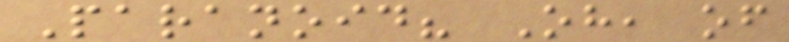Paranoid? Oh, of
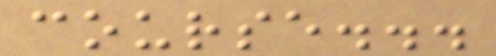course...
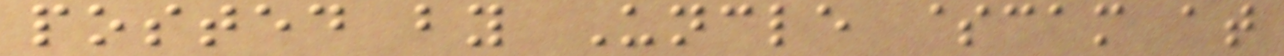posted by Uncle $cam at
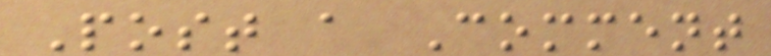Post a Comment
